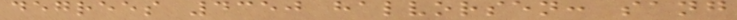degrees 4350 halvorsen: sang
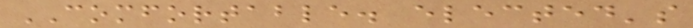COMFORTABLE. elected's
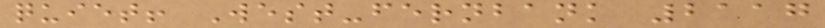quiet! West-fernbank 2117
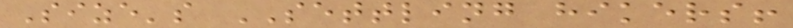Size's SETTLING hikers!
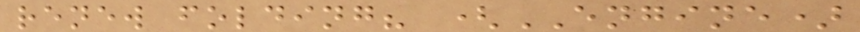renew folding? (ENGINE)
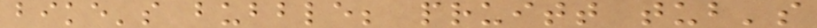bike's bubble; pruitt tub's
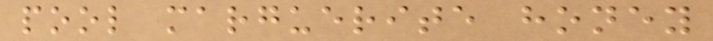pool marguerite honey
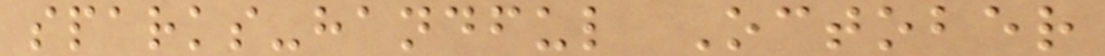sparks-handful October
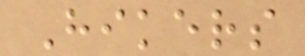Hikers
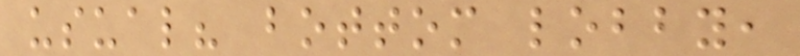usual? bottom lobby,
